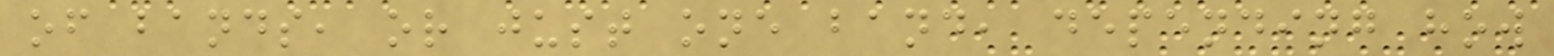of bands, or just one band, depending how
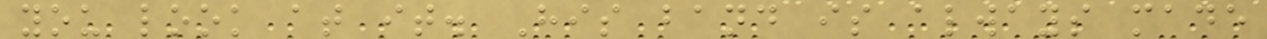you look at it. His band is always made
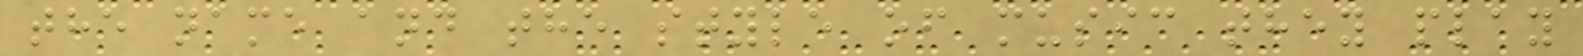the name and the style of music they play
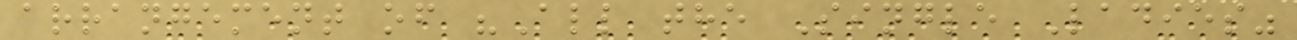arrangement of "All the Single Ladies"
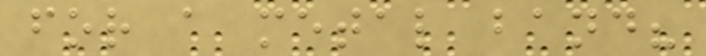for a metal band?
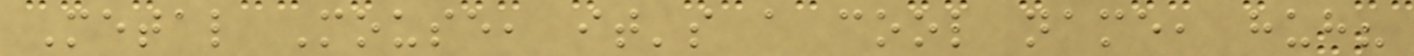Metal Mouse, it's a cool name, huh?
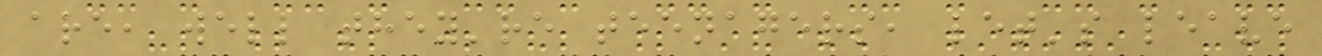are, well they're teenagers, let's leave
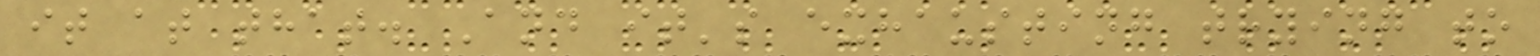it at that. And it's exhausting trying to
